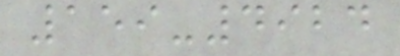159-4924
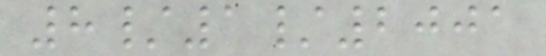8/1/2001
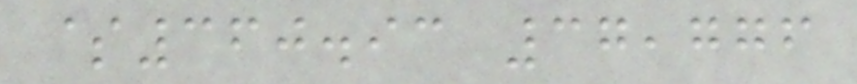$360.93 37,776
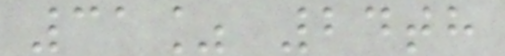31% 24th
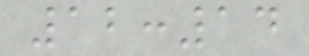12:14
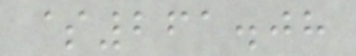$261.08
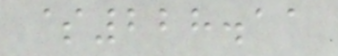$228.11
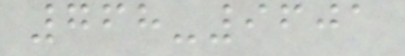768-9601
